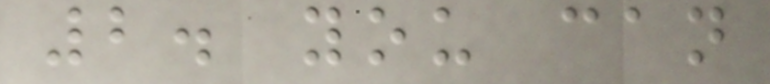2. you can
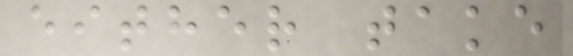either take
